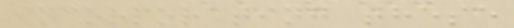incorporating these
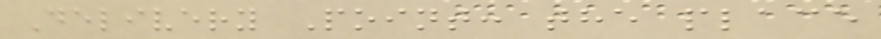Delivery Point: the place
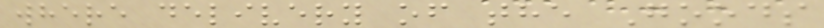where delivery of the Goods
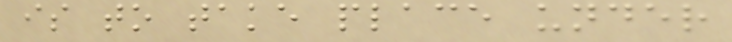is to take place under
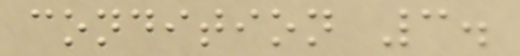condition 3.
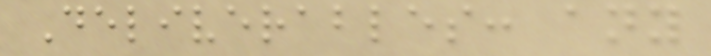Deliverables: any
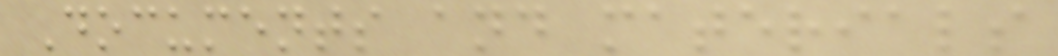Documents and materials
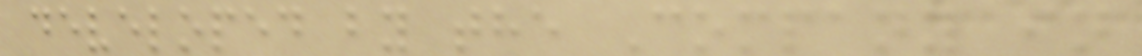developed by the Company in
